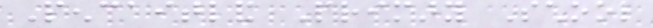Pencaitland Primary School
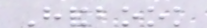Handbook
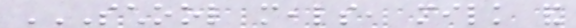SCHOOL MEALS, MILK AND
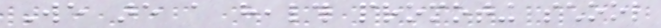We are a health promoting school
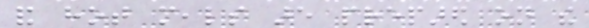and hot meals are prepared on the
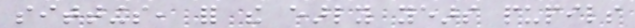sittings, for the early years pupils
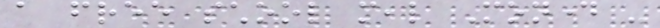a free school meal Monday -
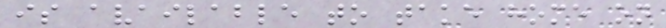is available to take home on
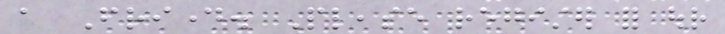a Friday. Please register for our
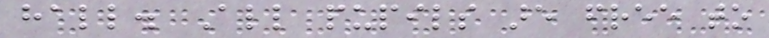hall. All pupils are free to
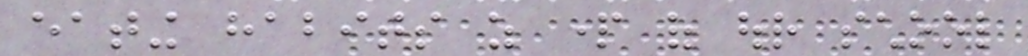eating habits as part of our school
